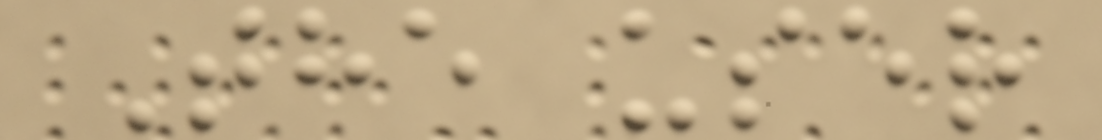The user
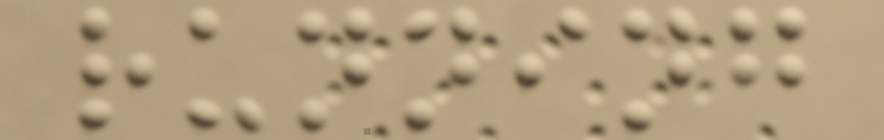running
